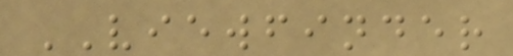VIEWFINDER
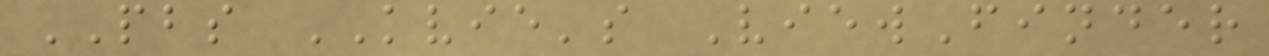PBS KVIE's ViewFinder
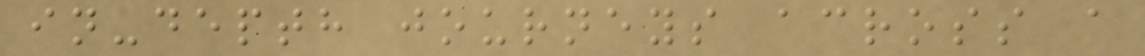in-depth journeys across a
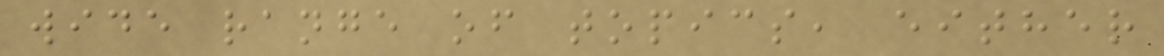wide range of topics, either
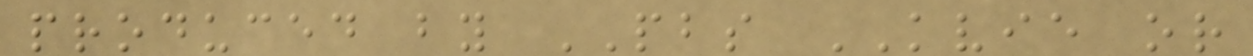produced by PBS KVIE or
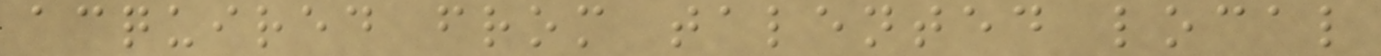acquired from talented local
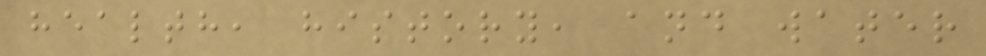health, history, and water
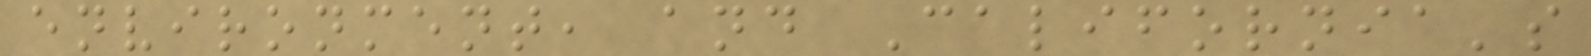environment, and California's
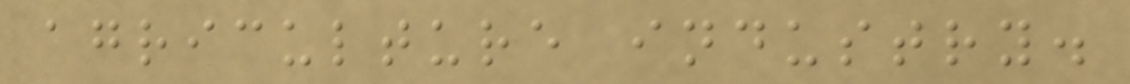agriculture industry.
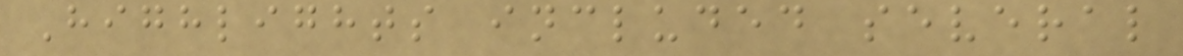Highlights included several
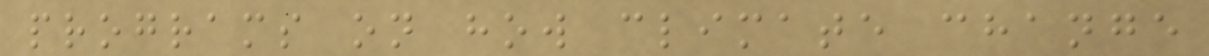programs on how climate change
